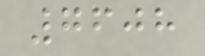7608
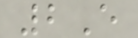2E
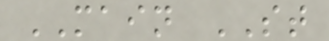MAIN ST
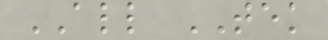ALL TEK
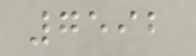7592
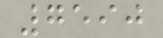7590
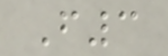F3
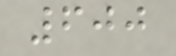600
